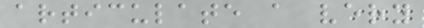articulate a very
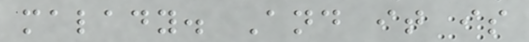malady. And it is
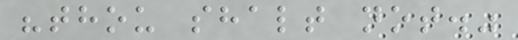"thou shalt not."
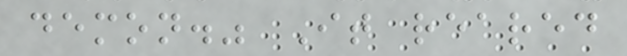demon." It reared
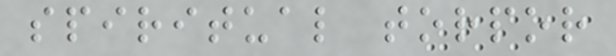spiritual torpor
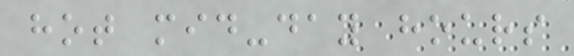hot mid-day hours
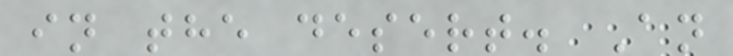in the desert. An
